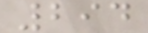294
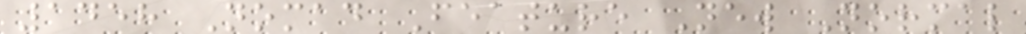1458 Nomad Feature New Normal
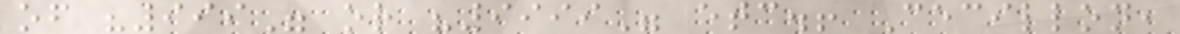of "999" or "9999" etc.! Cecillon,
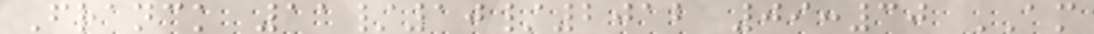Franck 11/10/2012 09:30 AM
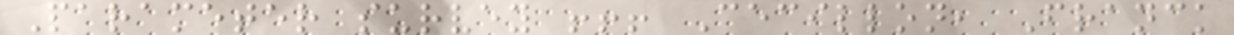Parameter survey !!! Cecillon, Franck
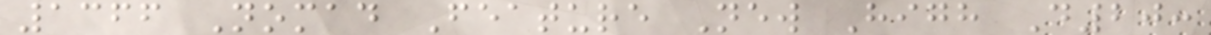1366 Nomad Feature New High D20:
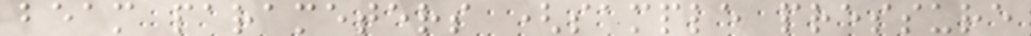beam parameters (sample pressure
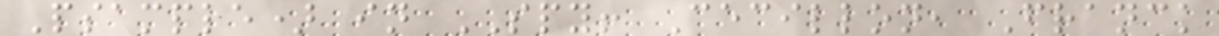Psample) in SPY! Cecillon, Franck
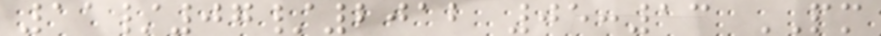11/07/2012 05:13 PM
